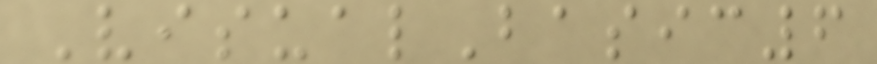VisualBasic6
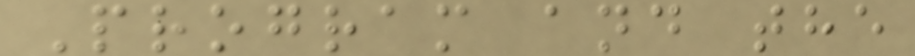Program and the
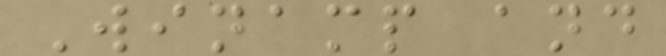Winamp and
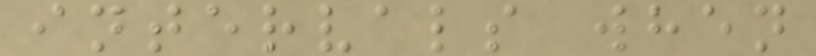intervals when
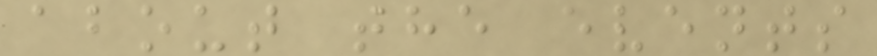about the events
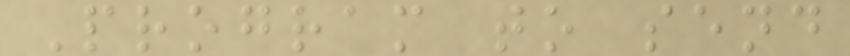Program to send
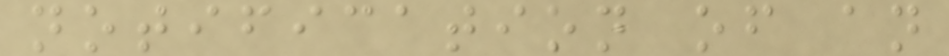notification of an
